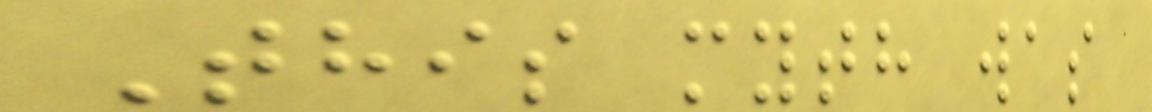This myth was
